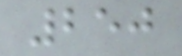250
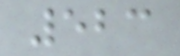523
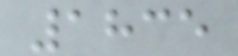1835
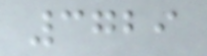3729
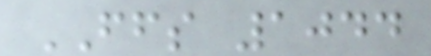FFS 1044
